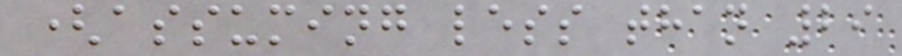(assuming less than 29
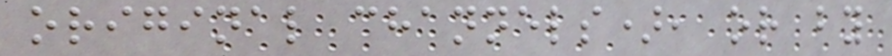original channels), or by
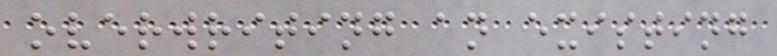overwriting an existing
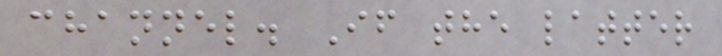channel. If the latter
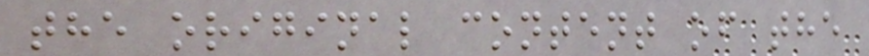the original content of the
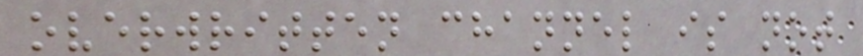overwritten channel is not
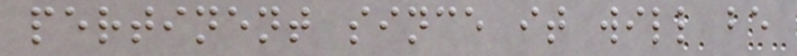pertinent since it will be
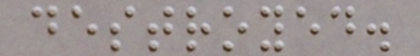destroyed.
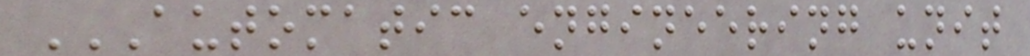AUTOMATIC ENGINEERING UNIT
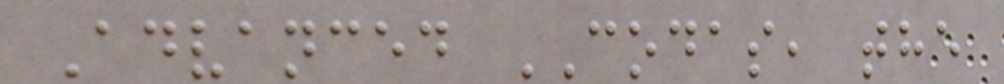Advanced CODAS, the
